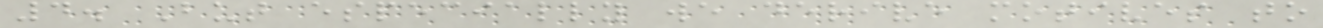4. But especially we derive motives to
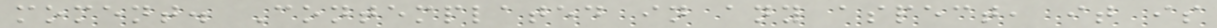moment. Contemplated in any aspect, it is
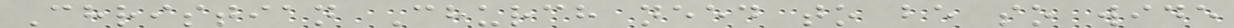Christian Church need to be so wide
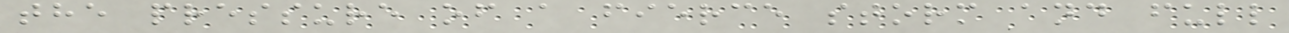the pressure of a fierce storm and full
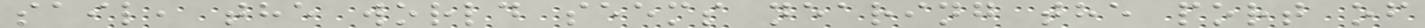sail, the world seems nearing the port of
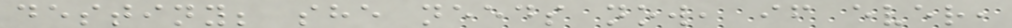destiny; she needs now, if ever,
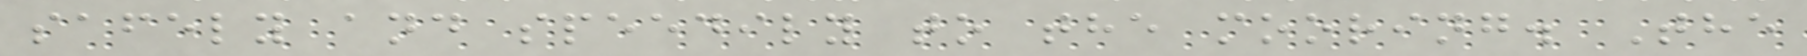safely and speedily to the mooring. The
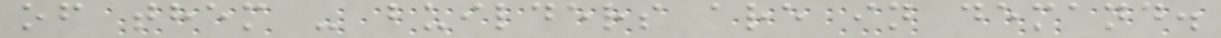of them - builders are in demand.
